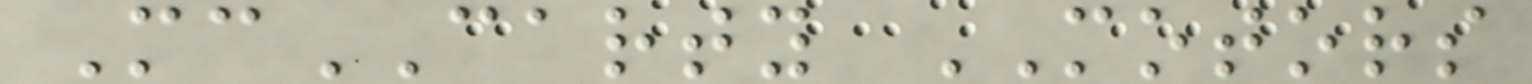McCARTY MOTORS
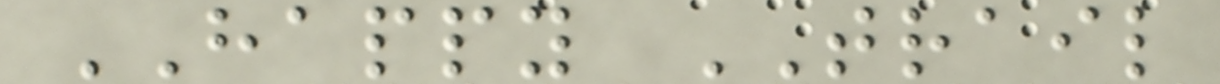HAPPY TRAIL
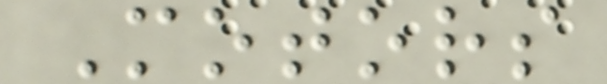Motors
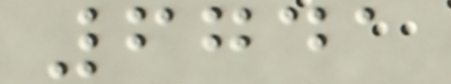6741
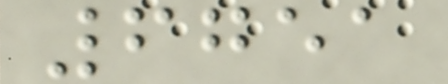6751
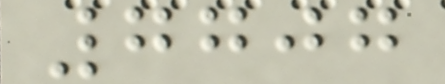7707
